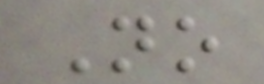No
